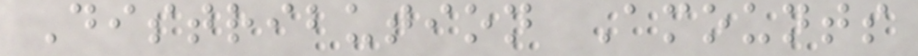Distribution Amounts
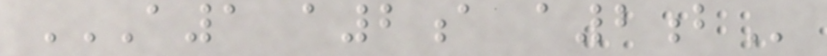A1 A2A A2B
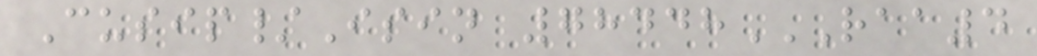Cusip/Isin 78448RAA4
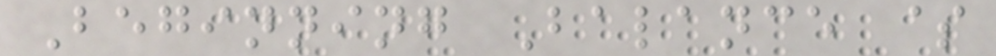Beginning Balance $
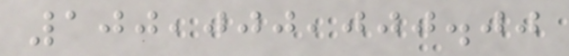100,000,000.00
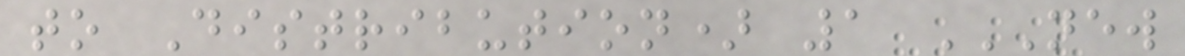to Distribution) 1 NEW
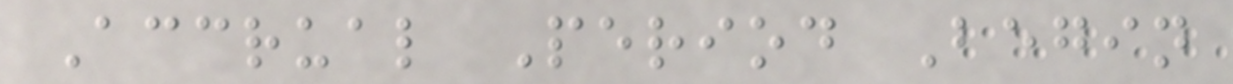Accrual Period Begin
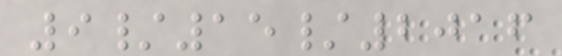9/15/2016
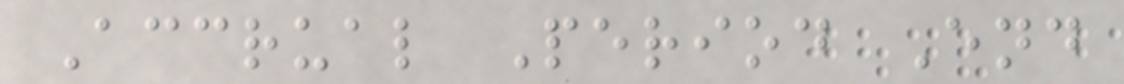Accrual Period End
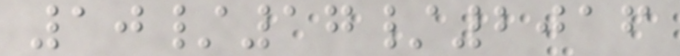10/17/2016
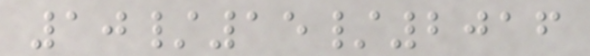10/15/2016
